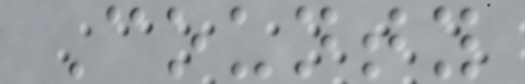County
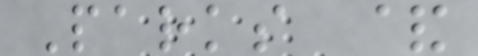Parks &
